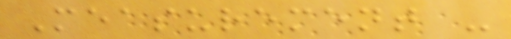Measurement -
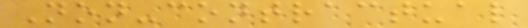Non-contractual
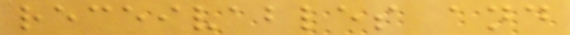receivables and
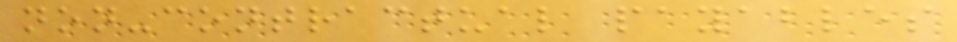non-contractual payables
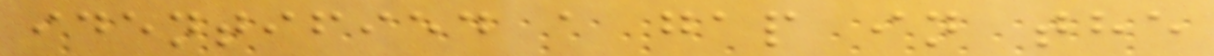identified a gap in the
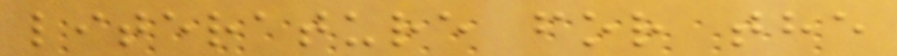literature for the
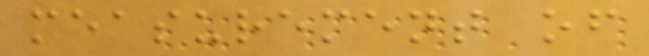measurement of
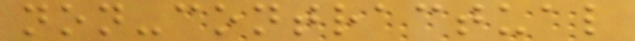non-contractual
